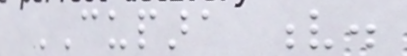CUPARA v.
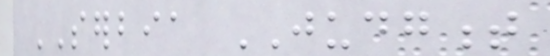SERBIA JUDGMENT
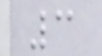3
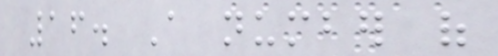16. A number of
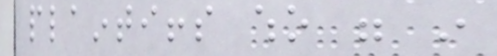plaintiffs who were in
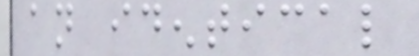an identical
